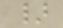}
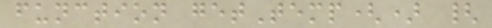function getTemp() {
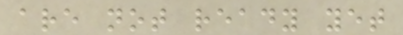are not ready yet
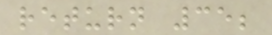return 35;
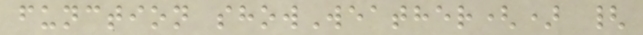function showWeather() {
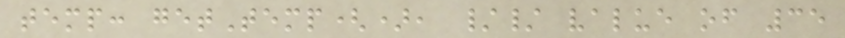temp: getTemp(), // value of 35
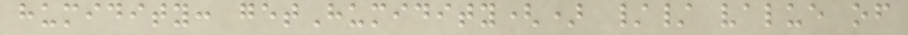humidity: getHumidity() // value of
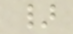}
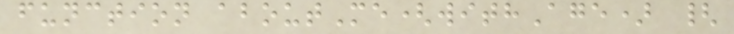function aboutMe(withAge) {
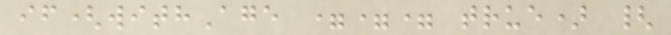if(withAge === true) {
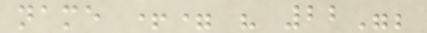name += " 22";
